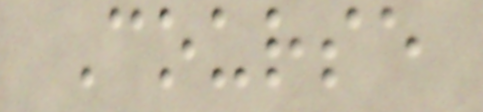Course
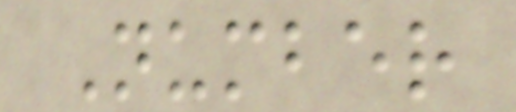Number
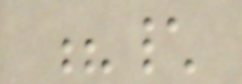?\
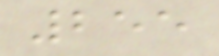255
